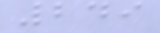249
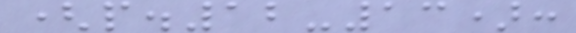(p.12-13):
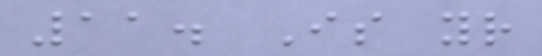11. Is your
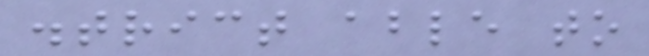district able to
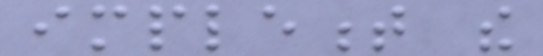implement the
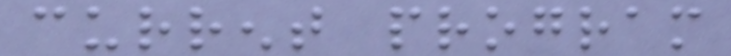current program
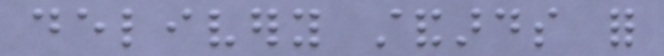delivery standards for
